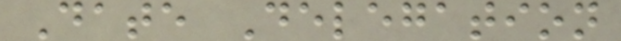Date Delegation
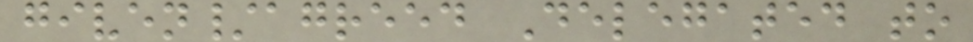given/agreed Delegated to
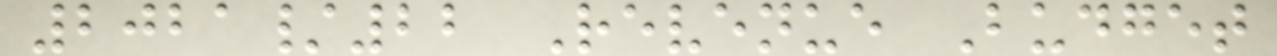2021/22 Revenue Budget
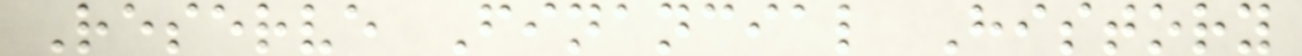Reserve Financial History
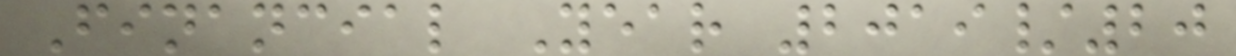Financial Year 2019/20
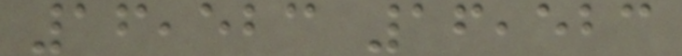16,523 16,523
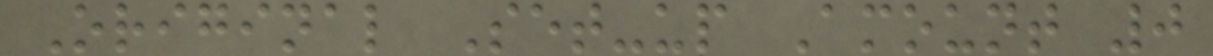Original Set-up Amount 0
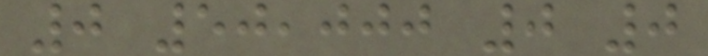0 50,000 0 0
